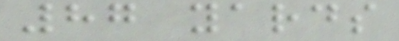87 yards
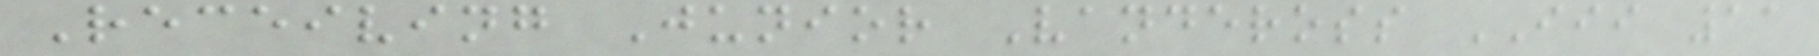Receiving Junior Vandeross III 11
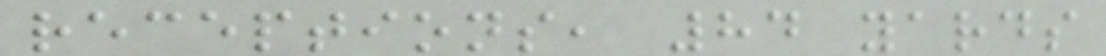receptions, 84 yards
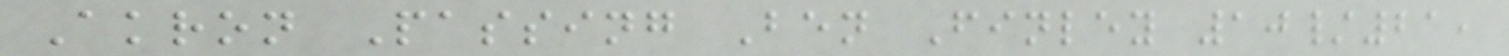Akron Passing Ben Finley 10/21,
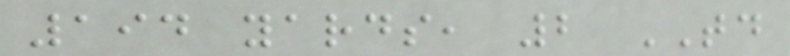194 yards, 2 TD
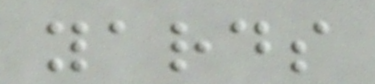yards
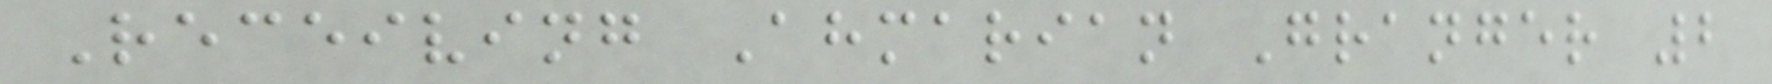Receiving Ahmarian Granger 2
